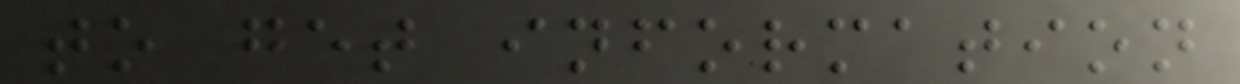to get information
